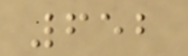652
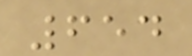654
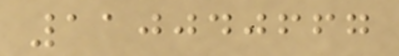110040667
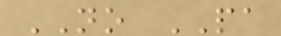NO PA
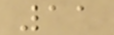11
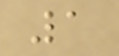1
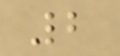2
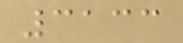3133
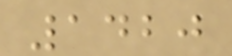1420
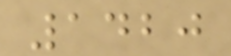1420
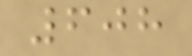608
